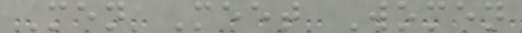Men Meet Women
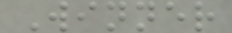Winner
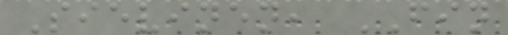Sievinen, FIN
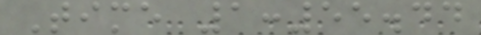Time 1:55.44
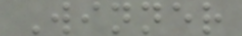Winner
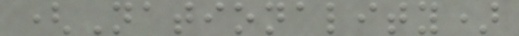(Nationality)
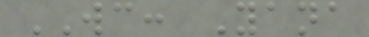WC: Yana
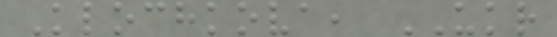Klochkova, UKR
